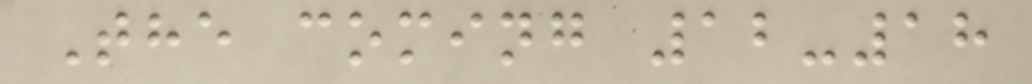The coming 12-18
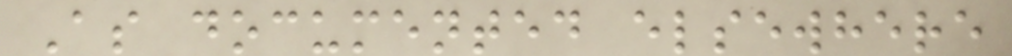As documented elsewhere
